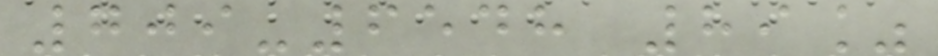709-6548 89%
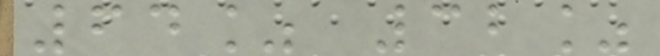64% 32%
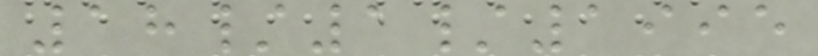18/1/1995
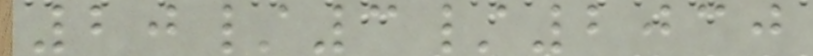20/3/2030
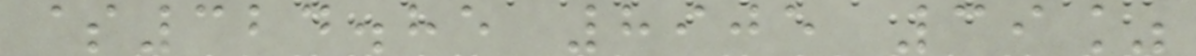$324.85 8905 39%
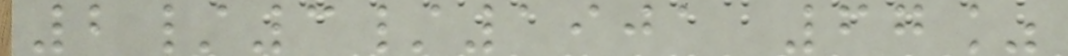2/3/1901 67%
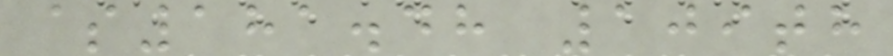$181.48 109th
